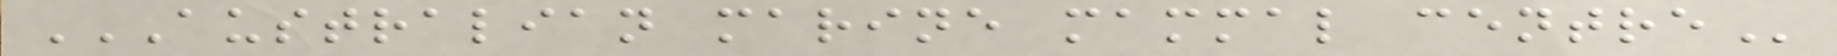AUSTRALIAN MARINE MAMMAL CENTRE
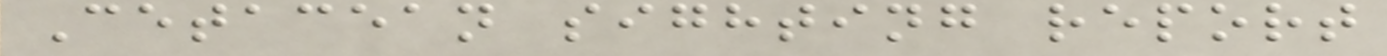Cetacean sighting report
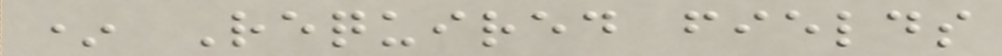* Required fields
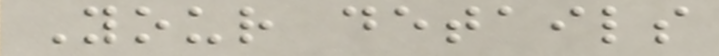Your details
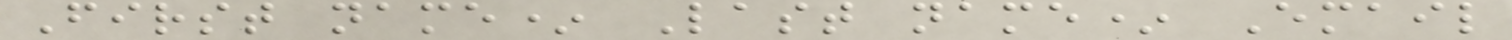First name* Last name* Email
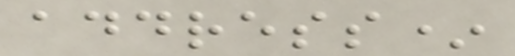address*
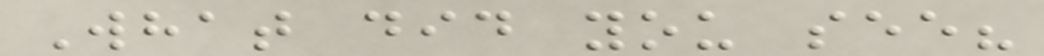What did you see?
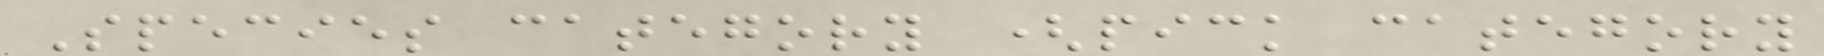Species category (pick category
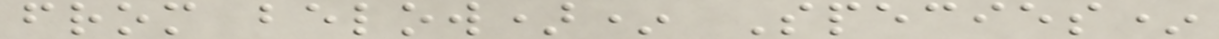from below)* Species*
